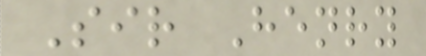Sir Henry
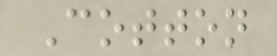Cotton
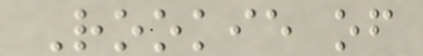Rookie of
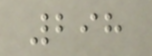298
